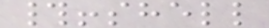#!shell
